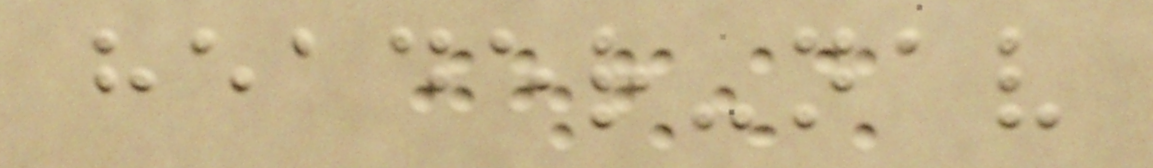header-nav
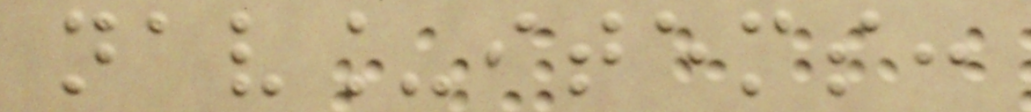nav_items:
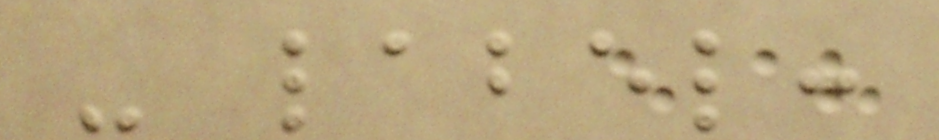- label:
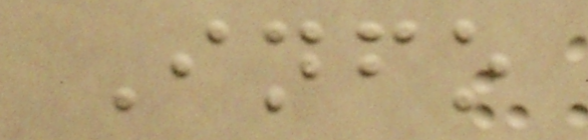Info
